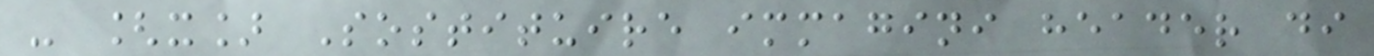- [x] Sostituire immagini header di
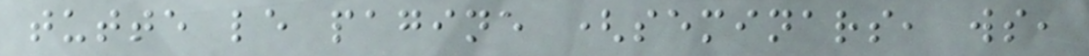tutte le pagine (seminars, ws,
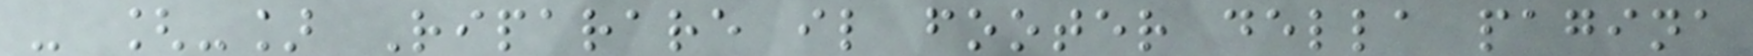- [-] Riparare il footer della pagina
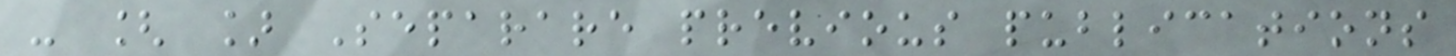- [ ] Separare previous publications
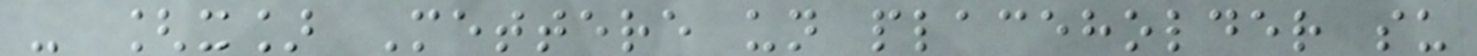- [x] Mettere un placeholder su
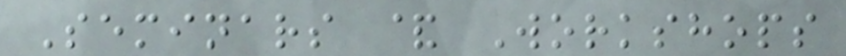Seminars & Workshops
